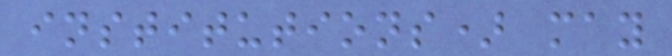institutions) may
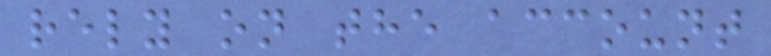rely on the account
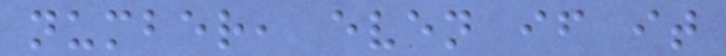number, even if it
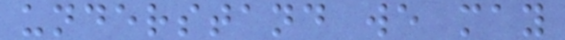understand we may
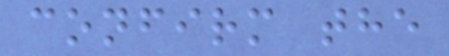confirm the
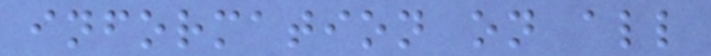information on all
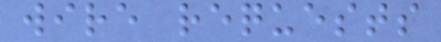wire requests
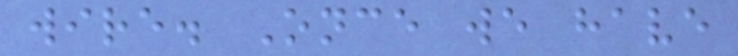wire. Once we have
